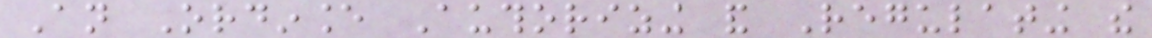An Ordinance Authorizing and Regulating the
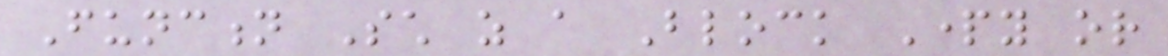Function Such as a Block Party or
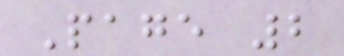Page 2
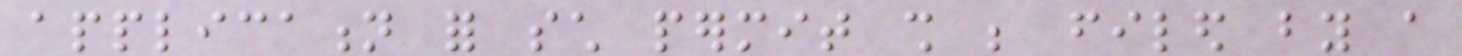application for such permit shall be filed by a
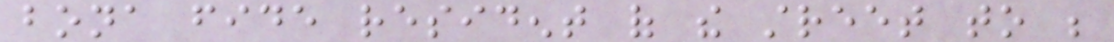bona fide resident of the street to be
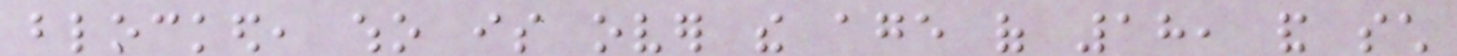blocked, who is over the age of 18, and such
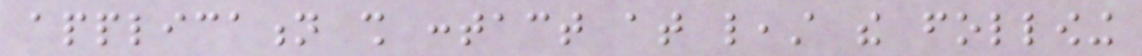application shall contact at least the following
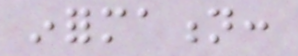information:
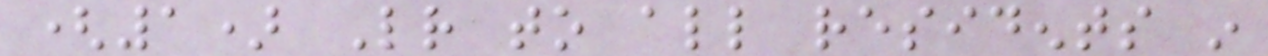(1) Letter to all residents in
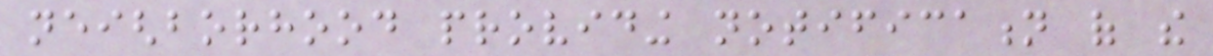neighborhood providing notification of the
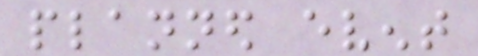planned event
